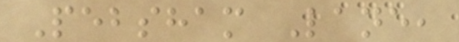Pebsham Lane,
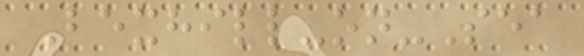Bexhill-on-Sea
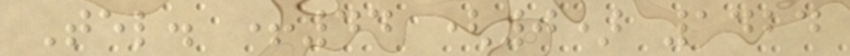Tel. +44 (0) 1424
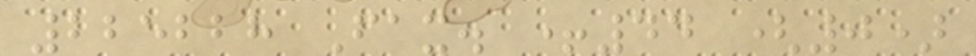225228 Fax. +44 (0)
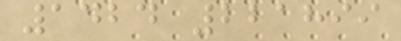1424 221899
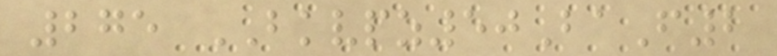275 BKVPZ50BaF2
